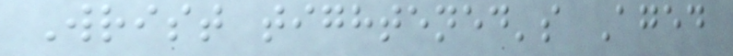Wrist tightened's Aged
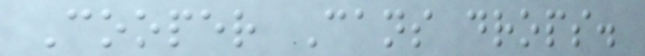Cooper Cans drops.
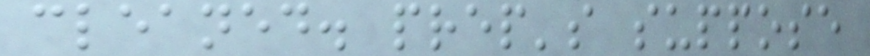cleaned. prep's suppose
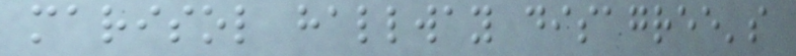marisol hallway disagree's
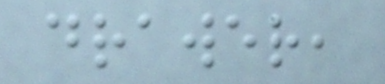drawer,
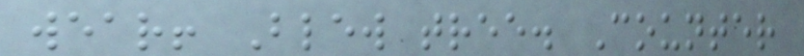wear! Blew tree. Counter
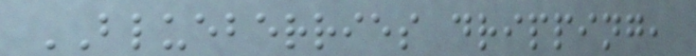BLUEBERRIES dripping,
